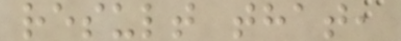result that,
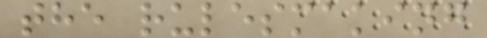the rulesmaking
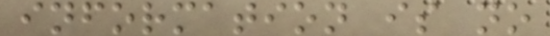information is no
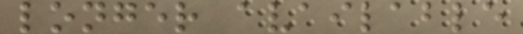longer available
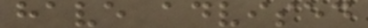have advised
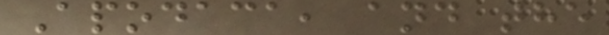Apodaca, and the
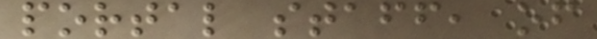portal staff, of
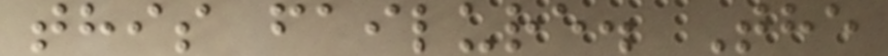this failure. The
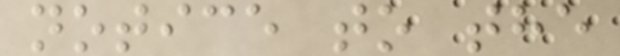notice to the
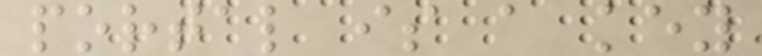portal is a key
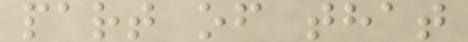part of that
